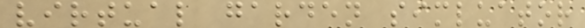virtual garden simluator
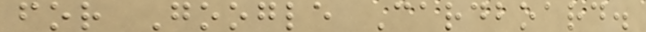for Google Cardboard.
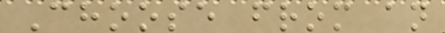Choose from an
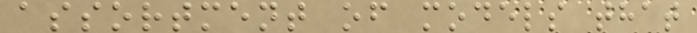assortment of models that
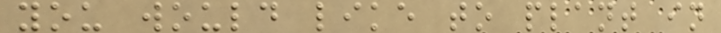you would like to plant in
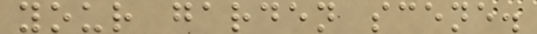your garden scene.
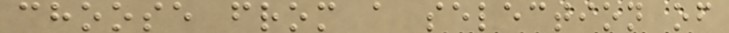choose from a selection of
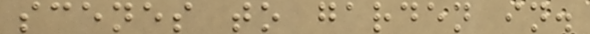scenes to garden in.
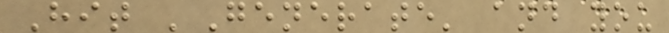Hit 'Generate' and you
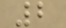2
